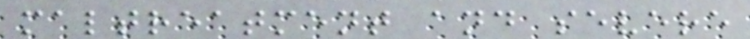maltreatment and severe
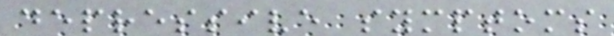depressive symptoms
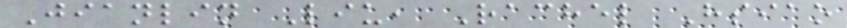Jianlin Liu, Rachel Hsiao
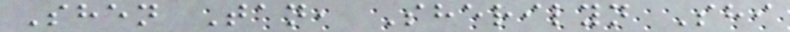Shen Tan, Sherilyn Shi
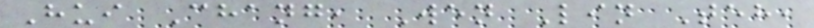Hui Chang, Wen Lin Teh,
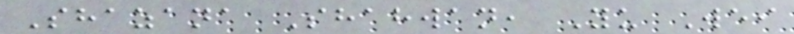Shazana Shahwan, Yu Wei
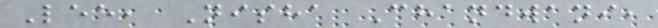Lee, Nisha Chandwani,
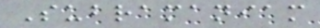Subramaniam
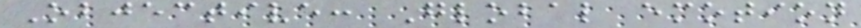Objective: Global emotion
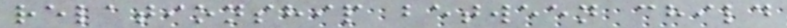relationship between child
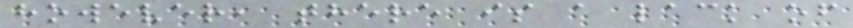however, there is a lack of
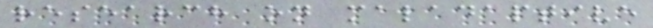research on maladaptive
